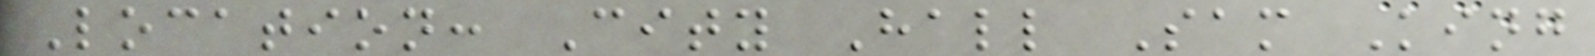Location: City Hall Sam King
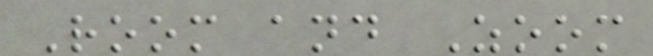Room and Zoom
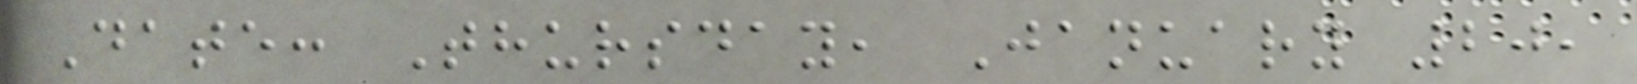Date: Thursday, January 20,
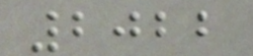2022
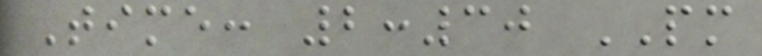Time: 2:30 PM
